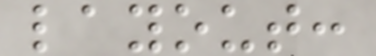layout:
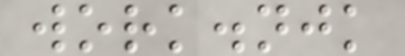work.njk
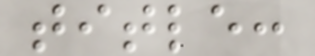title:
